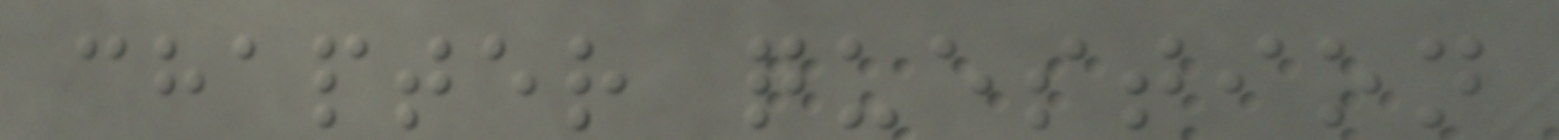chapter question
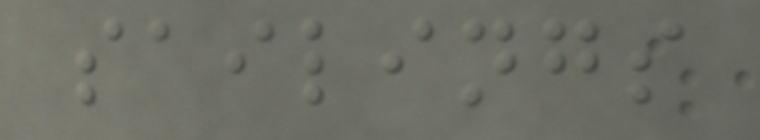sailings
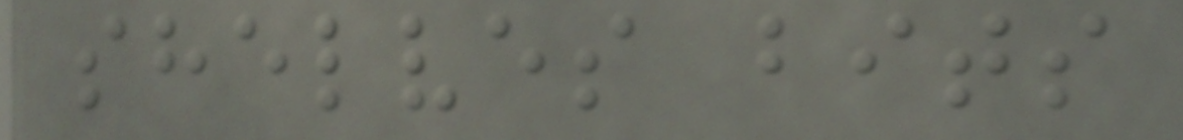shelves bits
